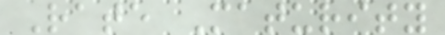Rate Maturity
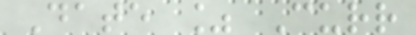Date % Curr
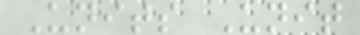Units Unit
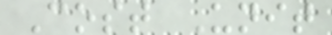Cost Unit
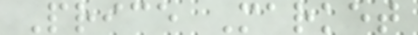Price Market
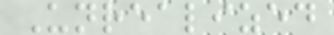Unrealized
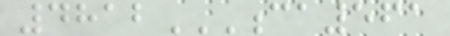4812CA561
